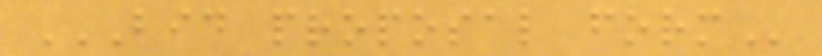BID PROPOSAL FORM
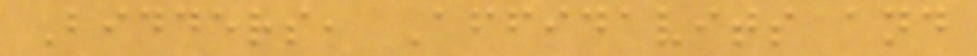Bidders, Affidavits and
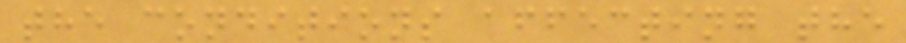the conditions affecting the
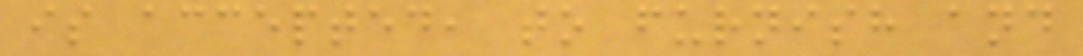is accepted, to furnish and
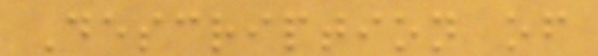Description of
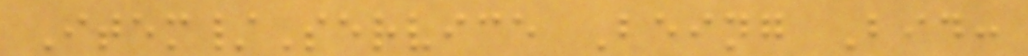Item/Service Being Bid:
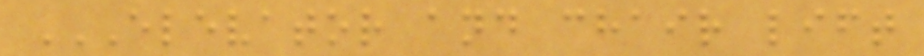ELEVATOR AND CHAIR LIFT
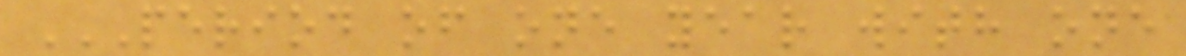PERIOD OF ONE YEAR WITH ONE
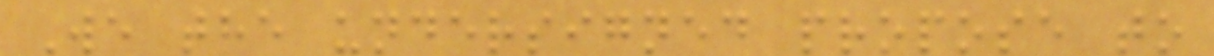We the undersigned propose to
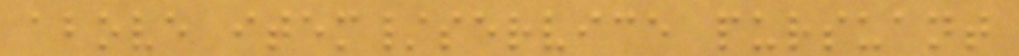above item/service pursuant
